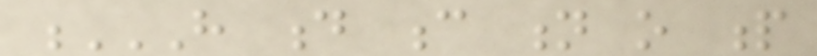H D C N O P
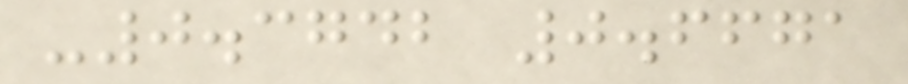-0.3742 0.6671
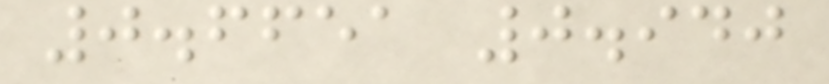0.6651 0.940
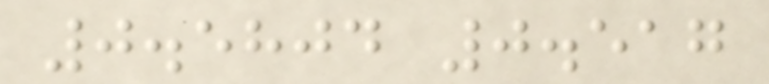0.5804 0.517
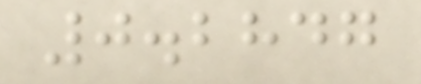0.2847
